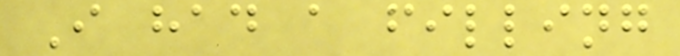I had a filling
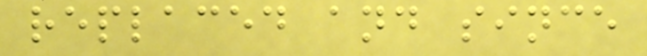replaced and since
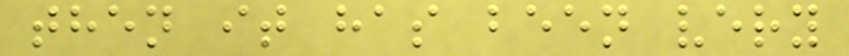then it has been very
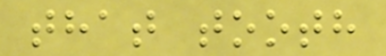that tooth
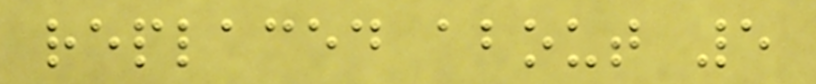replaced about 5
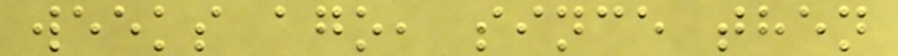weeks ago, since then
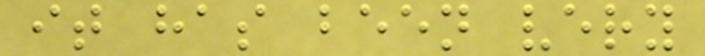it has been very
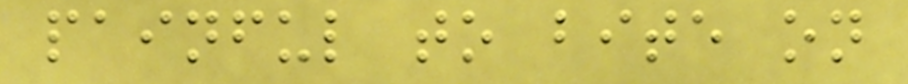painful to bite on
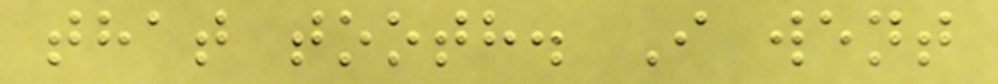that tooth. I went
